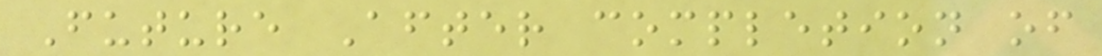Future After completion of
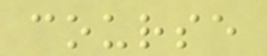course
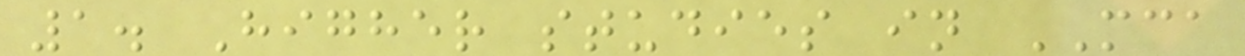1. Higher studies in MCA
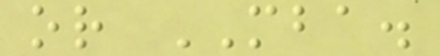or MBA.
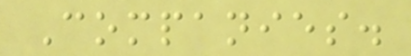Companies.
